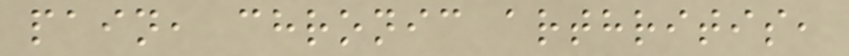pain, chronic arthritis,
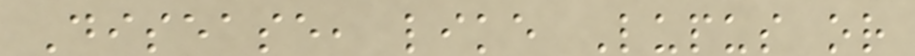Disease, like Lupus or
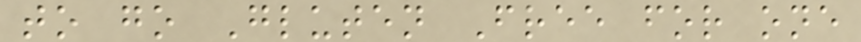to go Gluten Free for one
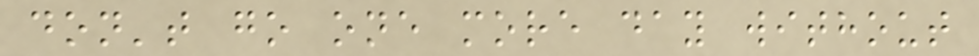don't go one more day without
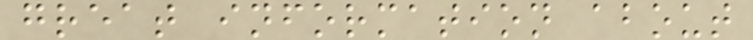great information about
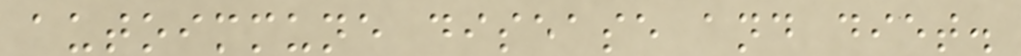autoimmune disease and diet.
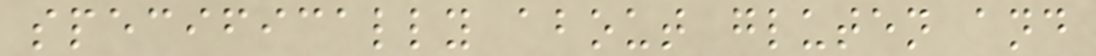specifically about gluten and
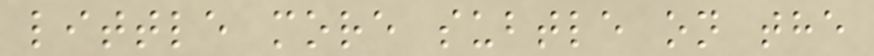little more subtle on the
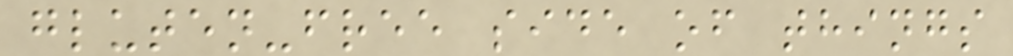gluten-free side of things
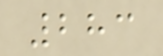283
